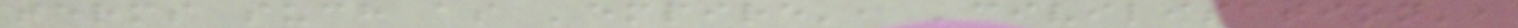terms such as 'empire', 'civilisation',
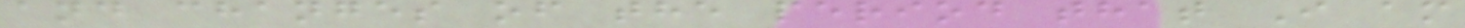and changes of the period that I am
